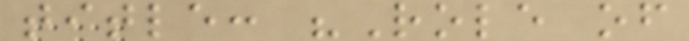title: "Role of
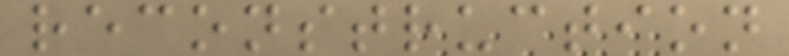reconstruction
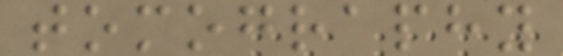tomography
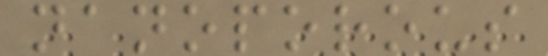nanoporous
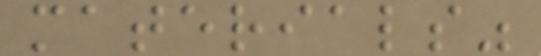materials"
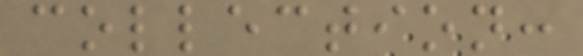collection:
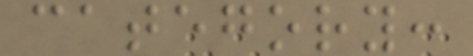category:
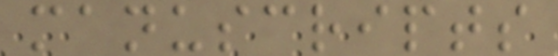manuscripts
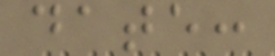date:
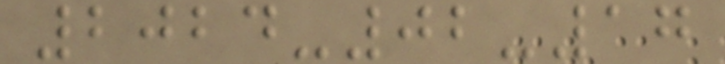2024-02-17
